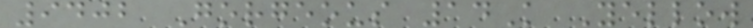9402 Gorgeous 14K Yellow
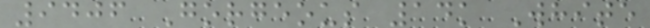9406 Gorgeous 14k White
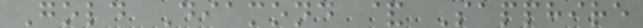Gold Diamond & Sapphire
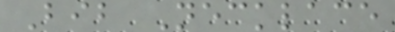Bib Necklace
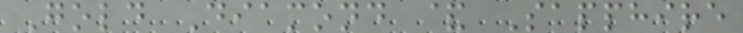Gold Diamond & Sapphire
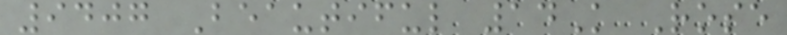9407 Beautiful 14K Rose
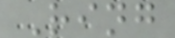Ring
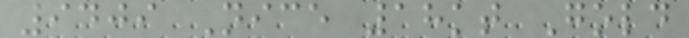9409 Nice 18kt Gold
